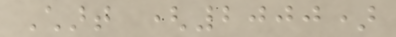Chart (2000)
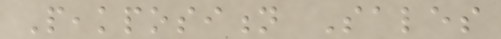Peakposition Sales
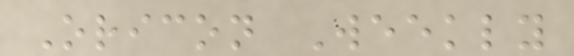Oricon Weekly
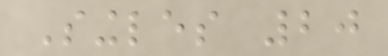Singles 20
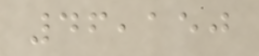46,150
